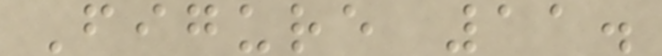Figure 11.
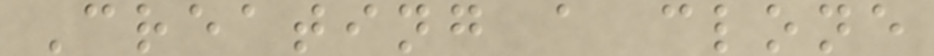Creating a clone
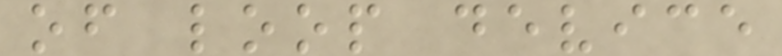of loop device
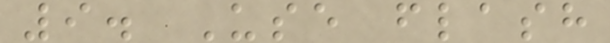9. Use flash
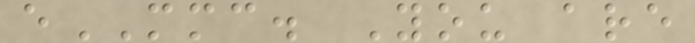eMMC. You are
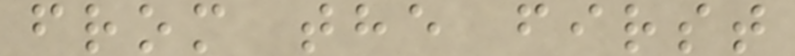from the first
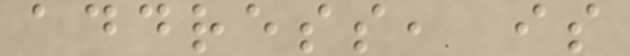address, is
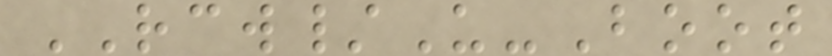RCW/U-Boot
